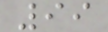99
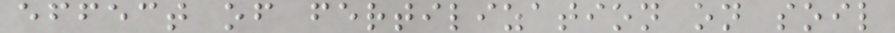effect of fertilization on soil
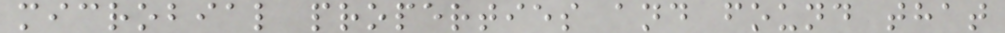microbial properties and found that
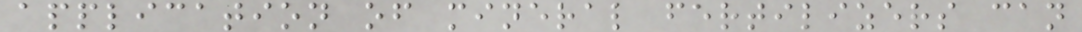application of mineral fertilizers can
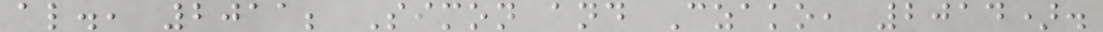al., 2011; Simon and Czako, 2014).
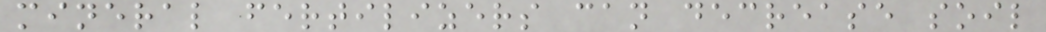mineral fertilizers can decrease soil
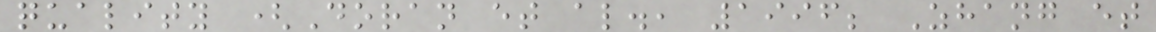quality (Doran et al., 1996; Zhang et
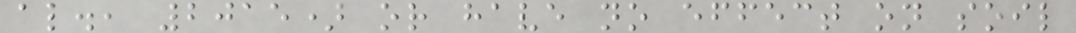al., 2015) or have no effect on soil
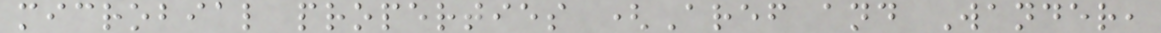microbial properties (Aref and Wander,
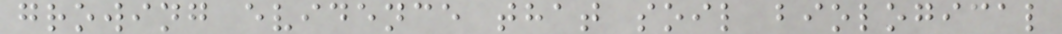growing evidence that soil biological
